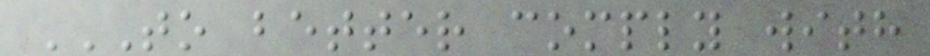TO BETTER COMPLY WITH
